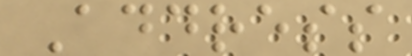Address
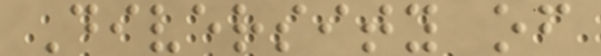Diversity of
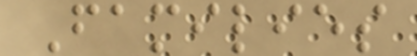Families
